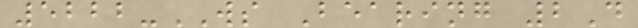5222-WS Bearing 2D
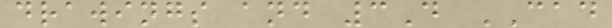drawings and 3D CAD
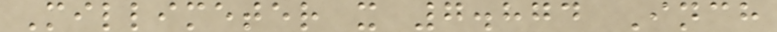Millimeter x 7.874 Inch
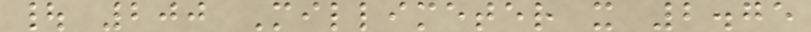| 200 Millimeter x 2.75
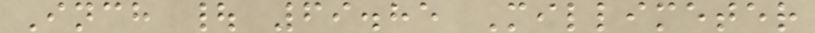Inch | 69.85 Millimeter
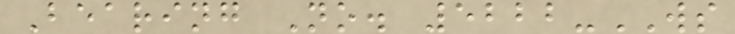Bearing No. 5222-WS
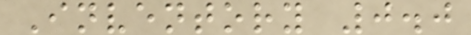Inventory 0.0
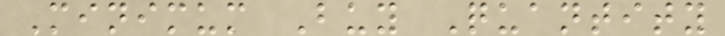Minimum Buy Quantity
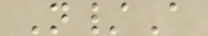N/A
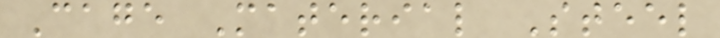Cage Material Steel
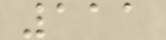111
